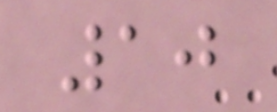10
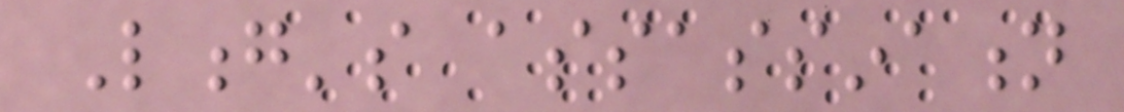Long's assassination
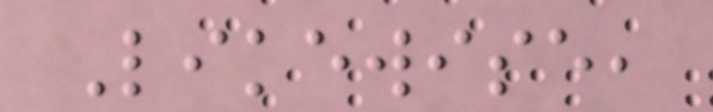Likewise,
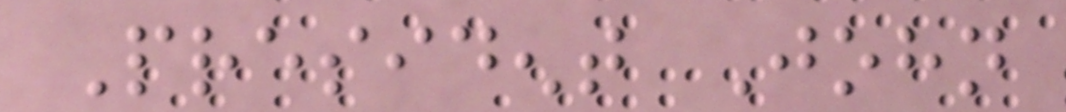President John
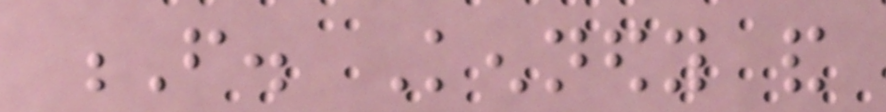F. Kennedy and
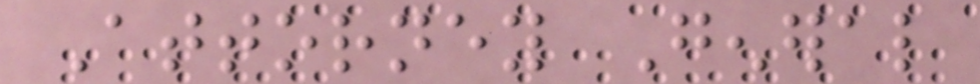Attorney General
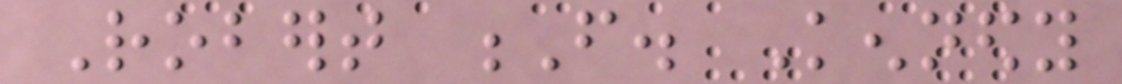Robert F. Kennedy
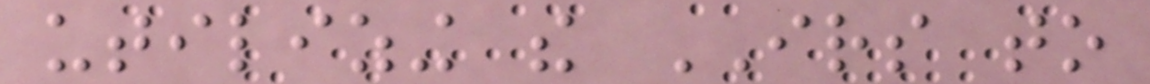utilizing the IRS to
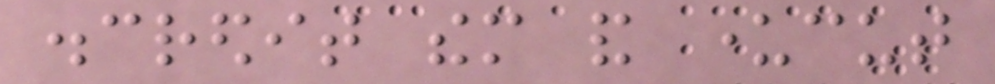discredit them and undercut
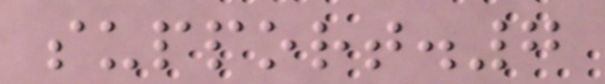support.7
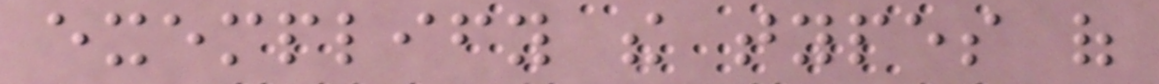exemplify the types of
